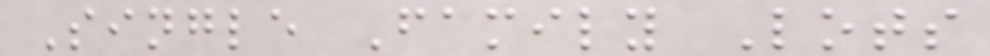Single Family Lots
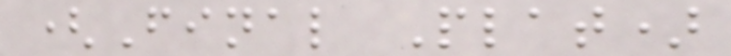(Final Plat)
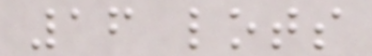16 lots
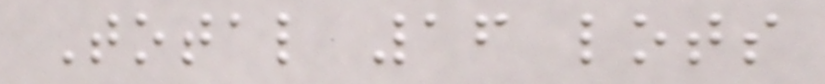Total 16 lots
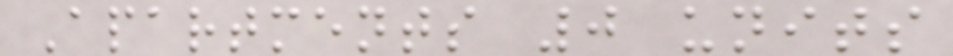Apartments 0 units
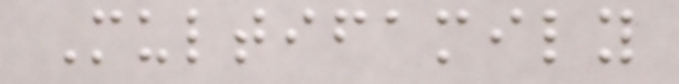Multifamily
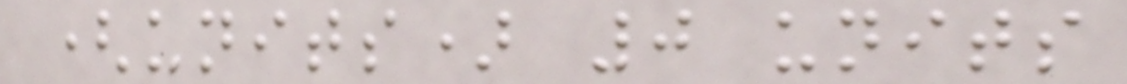(units) 0 units
